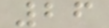26
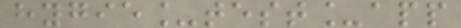hygie_test_app
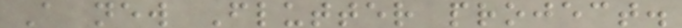A new Flutter project.
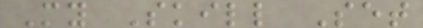My Skill Set
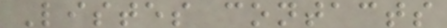Listes contacts
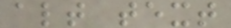alt text
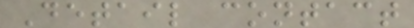Detail contact
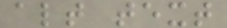alt text
